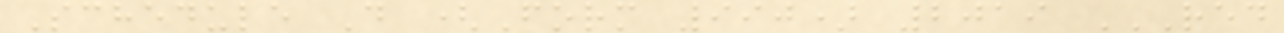Schedule D (Form 990) 2019 RED
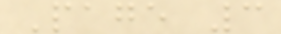Page 3
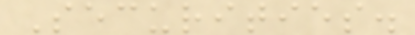Securities.
